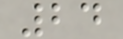24
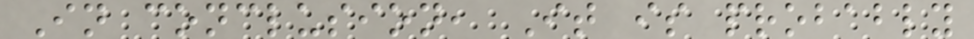In conclusion, It is probably
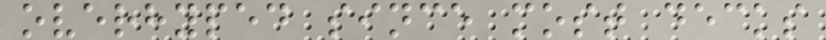overhyped since most decks
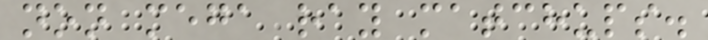non mega ray matchups.
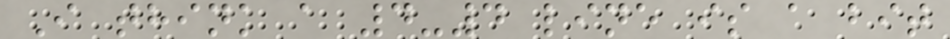I think a 4-4 line is a bit
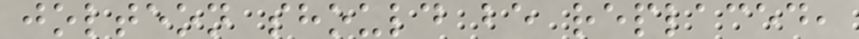jolteon should be replaced,
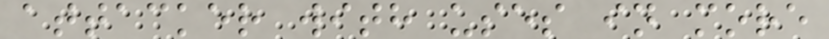attacker with uses in more
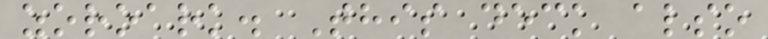zoroark. This deck also
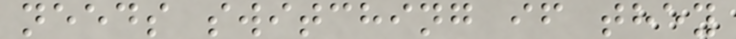needs switching if they
